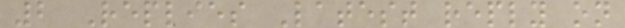2 Replies Latest reply on
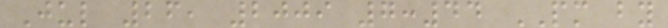Jul 26, 2009 7:44 PM by
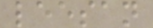leesan
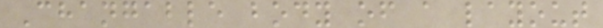Changable body of a layout
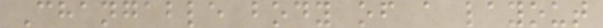Changable body of a layout
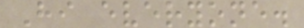Hi everyone.
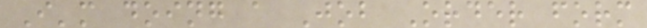I'm doing a Job Order form
